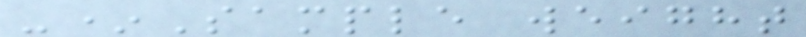-*Sample weight
